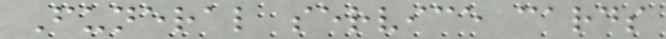Funeral service cards
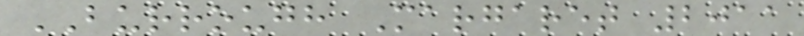BURROUGH Margaret 2011
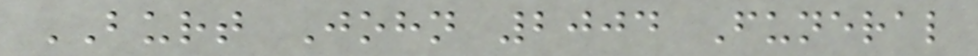BURT John 2004 Funeral
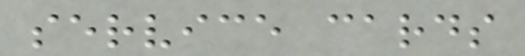service cards
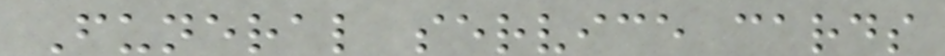Funeral service cards
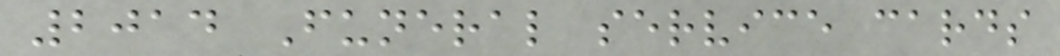2014 Funeral service cards
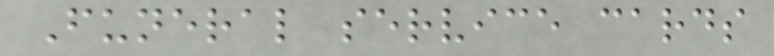Funeral service cards
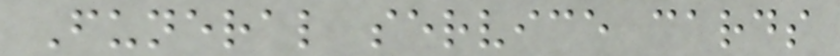Funeral service cards
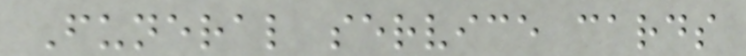Funeral service cards
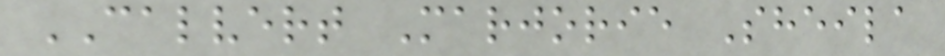CALVERT Marjorie Sheila
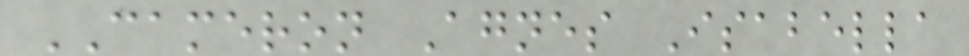CAMERON Agnes Isabella
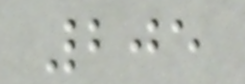205
